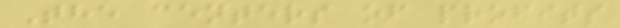The centers of profits
